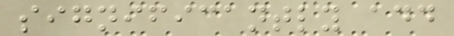significantly add
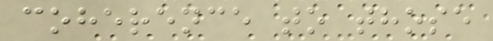coherence to those
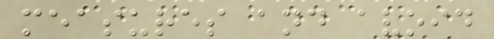measures and avoid
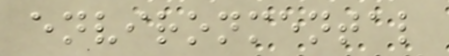environmental
